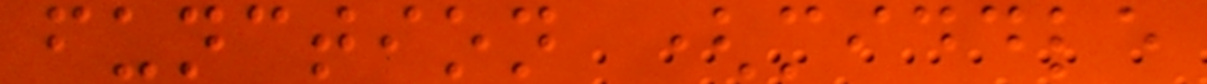function (middle
